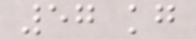57 kg
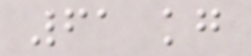61 kg
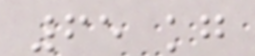65 kg
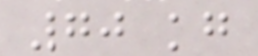70 kg
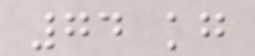74 kg
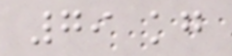79 kg
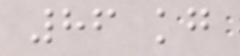86 kg
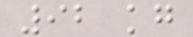92 kg
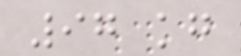97 kg
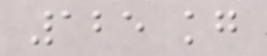125 kg
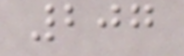207
